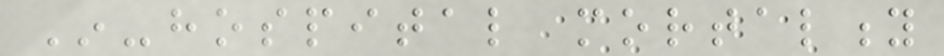In-hospital mortality
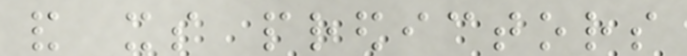and its predictors
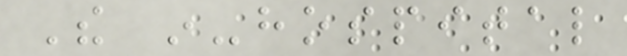The in-hospital
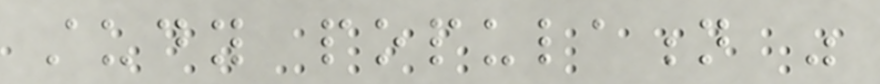study population was
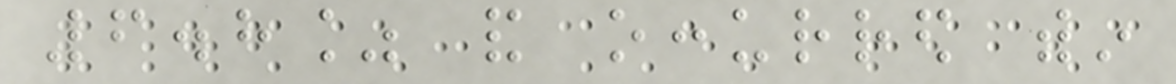6.8% and occurred within
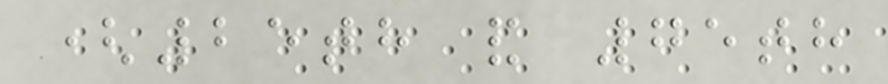(25th and 75th
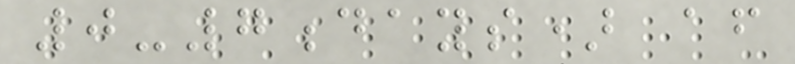0-7days) after
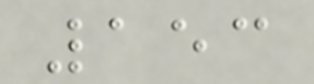153
